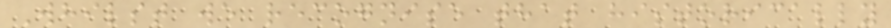Whilst we recognise that historically
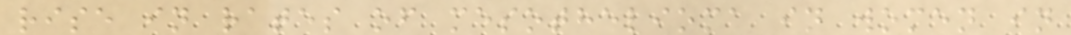rise in rates of mesothelioma in women in
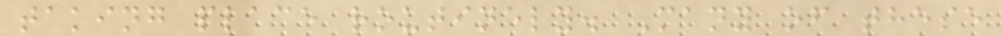taking place routinely. Many of these
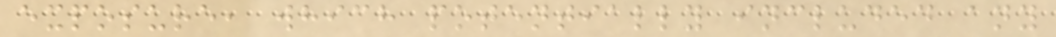exposure, which potentially included any
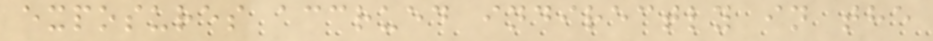exposures accrued indirectly in the
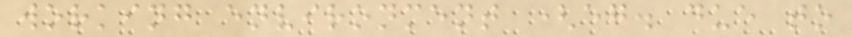working environment (eg. due to
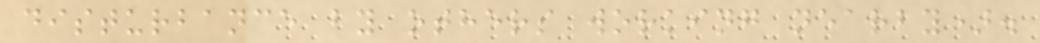disturbance by others working nearby).
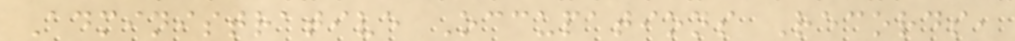Administrative Occupations Records,
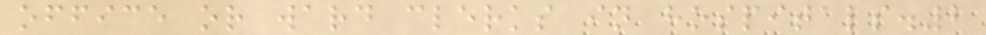office or ward clerks in hospitals.2
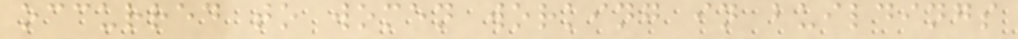occurred to women working in buildings
